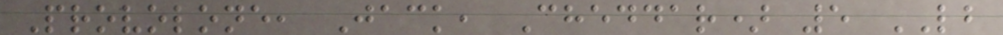Provolone, Jack, Cheddar) 5 LB
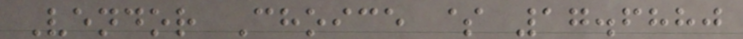Vendor Choice $ 17.6880
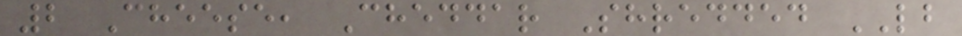2 Cheese, Cheddar Shredded LB
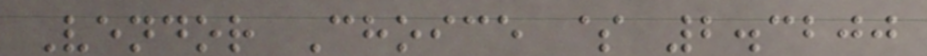Vendor Choice $ 2.3200
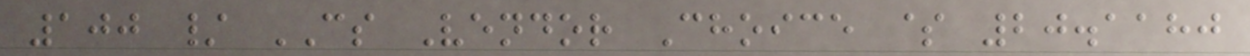100 / CS Vendor Choice $ 20.1180
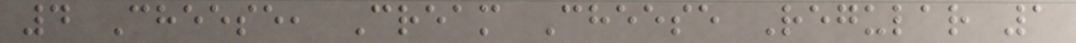4 Cheese, Cream Cheese Regular 1
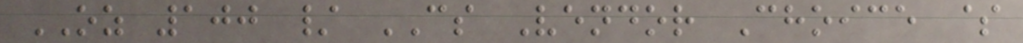OZ 100 / CS Vendor Choice $
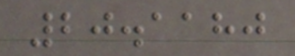20.1180
